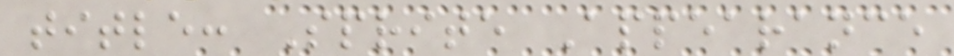title: Sprite Appearance
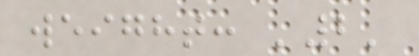weight: '2'
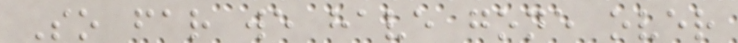So far we have gone over
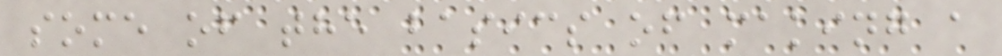some of the basics of making a
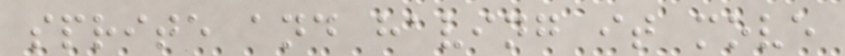sprite and having it move
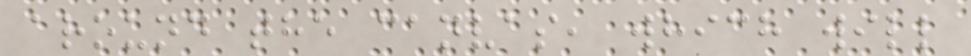around the canvas, which will
